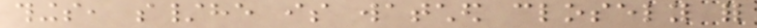things, s/he is watched closely for
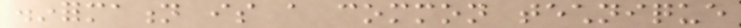disinformation is a common technique
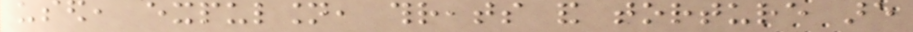used, expulsion, threats and torture are
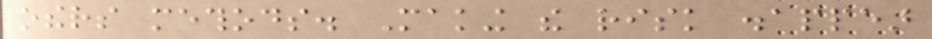others methods. Making the risk disappear
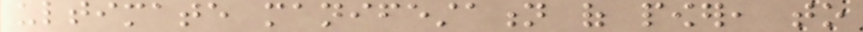ultimate manifestation of power, to
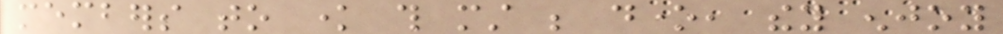members to know this must be done, they enjoy
